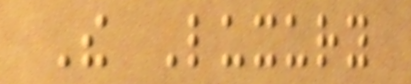The Luxury
